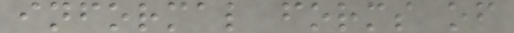informal forms of
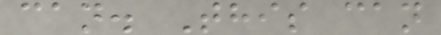can. This can
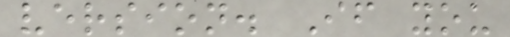version. If you
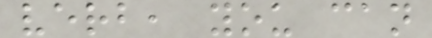verb, you can
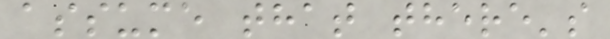assume that there's
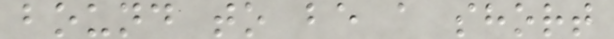bound to be a short
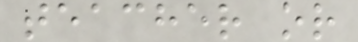teacher or
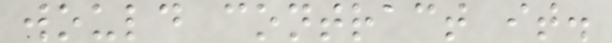would contract it.
